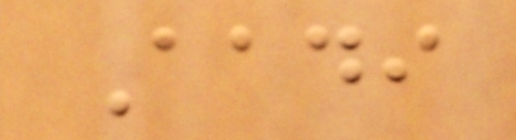Aadi
